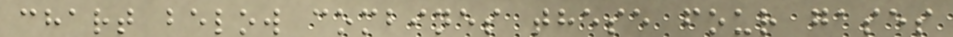chart below combines these four gases
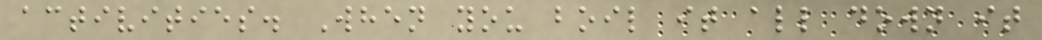activities. When you boil it all down it
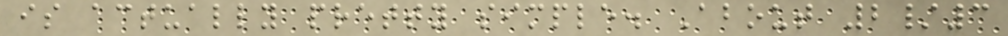is actually pretty simple. About 2/3
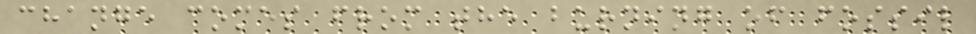change comes from the burning of fossil
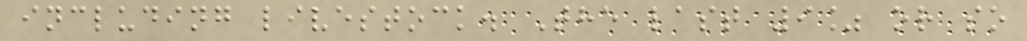including livestock. The last 9% or so
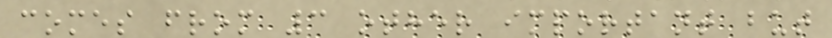comes from 3 other important but
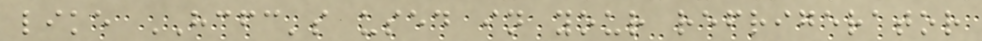like HCFC's used in your refrigerator
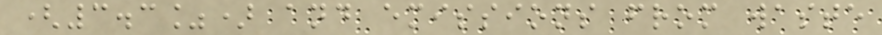(3.3%) and emissions from waste
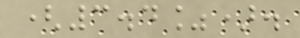(3.4%).
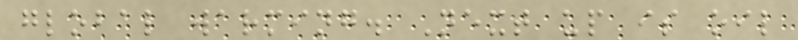global warming. Next up is oil
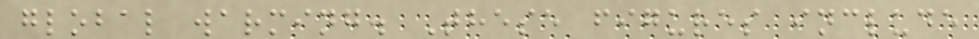global warming. These figures include
